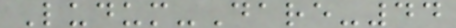Ludum-Dare-44
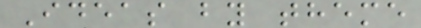Ideas by theme
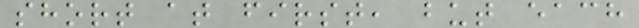short at first, but each
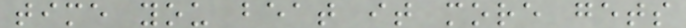time you beat it more gets
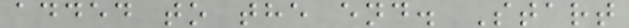added to the end. Start
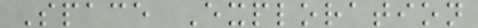Space Exploration
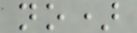no)
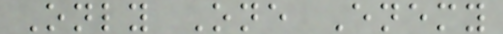Only One Enemy
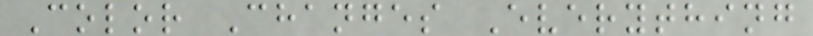Color Changes Everything
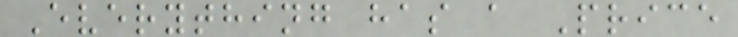Everything has a Price
